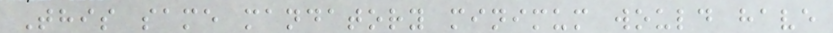This same mandatory minimum would have
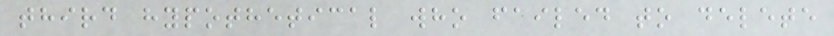third hypothetical who failed to delete
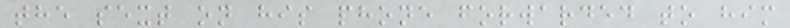the sext on his phone forwarded to him
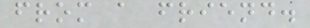from a friend.
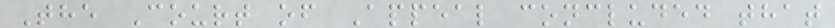The Court of Appeal concluded that
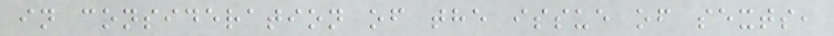in consideration of the issue of sexts,
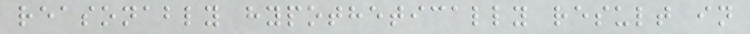reasonably hypothetically result in
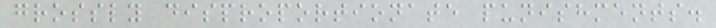grossly disproportionate punishments.
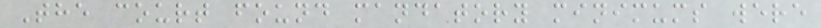The court found mandatory minimums were
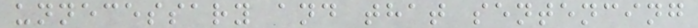unnecessary and that sentencing
